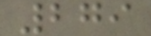279
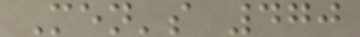Men's 470
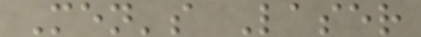Men's Laser
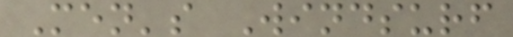Men's Windsurf
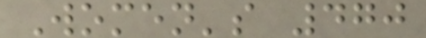Women's 470
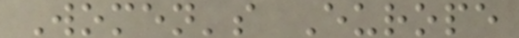Women's Europe
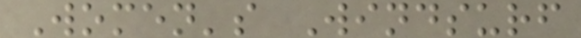Women's Windsurf
